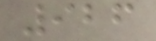926
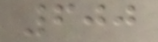600
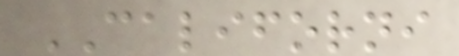CALIFORNI
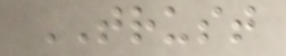TRUST
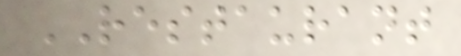RESTAURANT
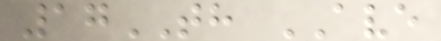17TH AVE
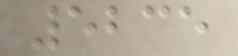5235
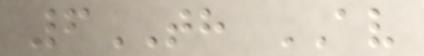6TH AV
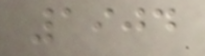1904
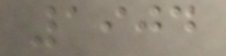1904
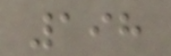198
